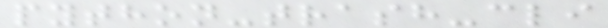python-trash-cli
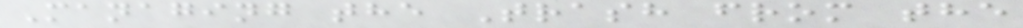Managing the Trash from the
